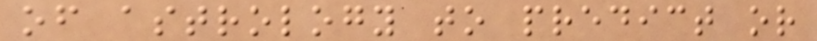of astrology to predict or
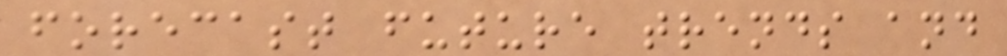forecast future trends and
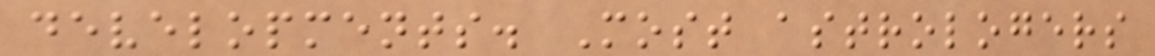developments. Most astrologers
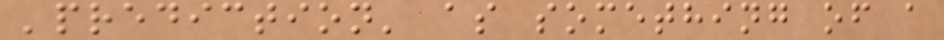'prediction' as something of a
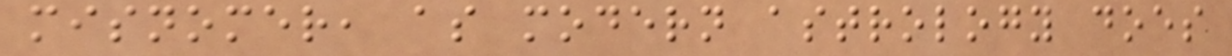misnomer, as modern astrology does
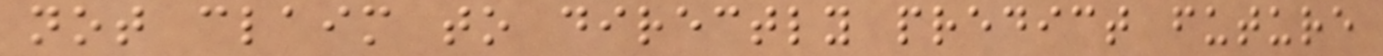not claim to directly predict future
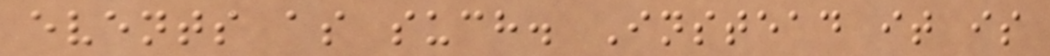events as such. Instead it is
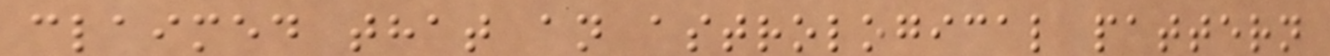claimed that an astrological pattern
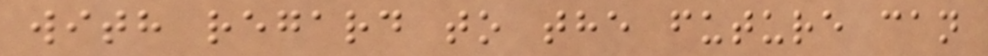with regard to the future can
